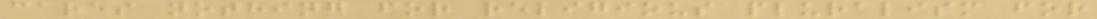cares nothing for religious pluralism for
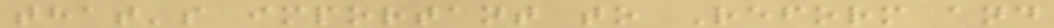that's important to Reform and
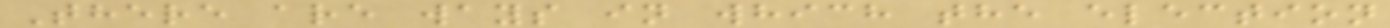There are ways in which the election
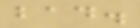bad.
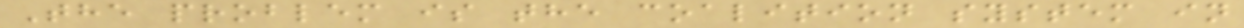The problem is the coalition system in
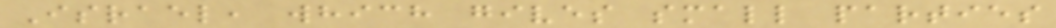Israel, which gives small parties
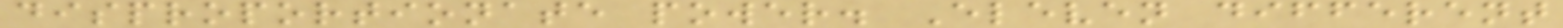disproportionate power. Eleven different
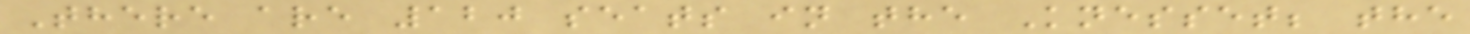There are 120 seats in the Knesset; the
